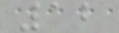12
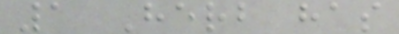1 Herb has
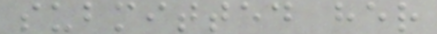submitted her
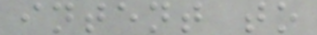intent to
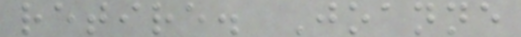retire. Joanne
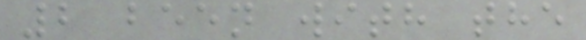2 been with the
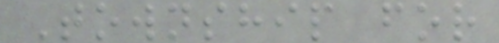Township for
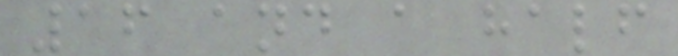16 and a half
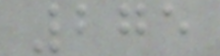275
